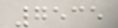7535
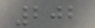202
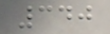340
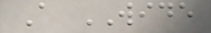A WIDE
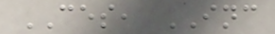CES, INC
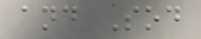and Sod
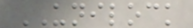UNILOCK
